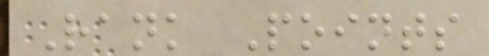Rank Points
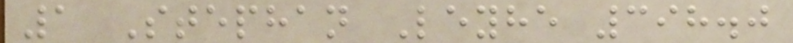1 Stephan Leyhe 398.0
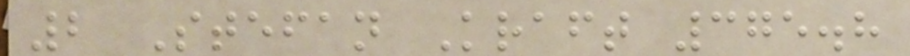2 Stefan Kraft 375.8
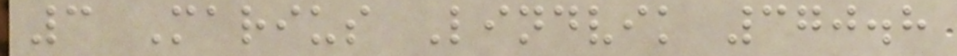3 Marius Lindvik 370.8
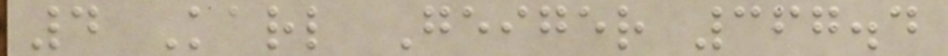4 Karl Geiger 367.4
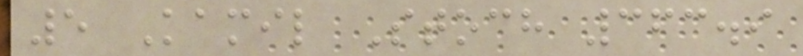5 Kamil Stoch 363.9
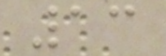13
